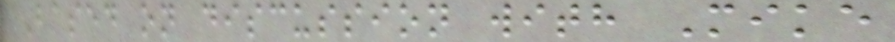Based on discussion with Mike
